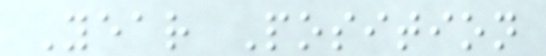Year Position
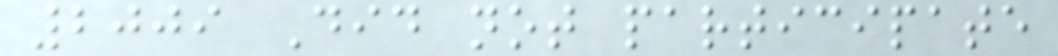2009 Did not participate
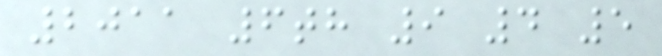2011 6th 9 4 5
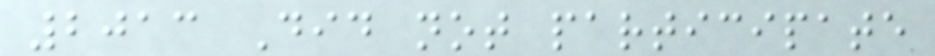2013 Did not participate
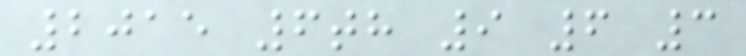2015 6th 9 6 3
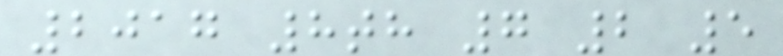2017 8th 7 2 5
